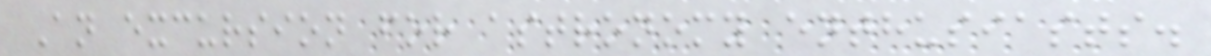An excursion for astronomy enthusiasts.
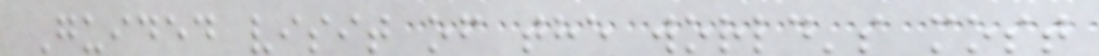Guided visit of the world's most
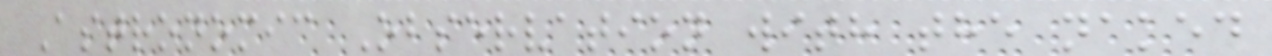Astronomic Observation with the naked
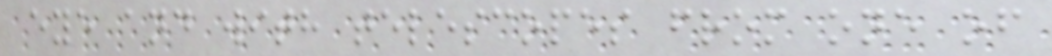eye and with telescopes from one of
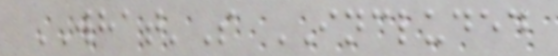WHAT'S INCLUDED
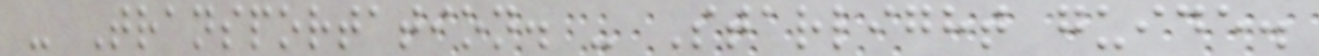- Transportation. - Starlight guide.
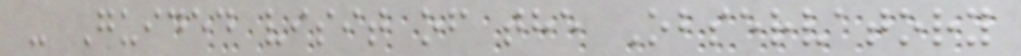- Guided visit of the Observatory
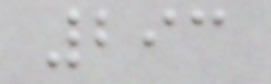293
